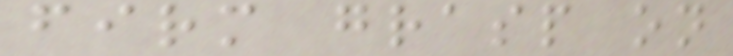firm grasp on
